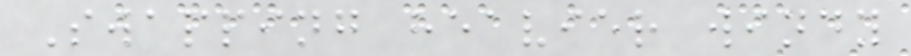Swapping heavier windy
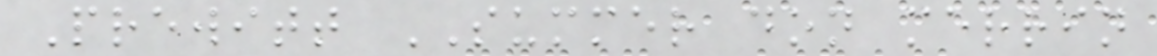Prewitt SUMMER don merrin
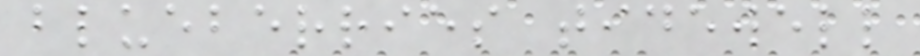blueberries tidewell
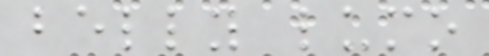belly lumo
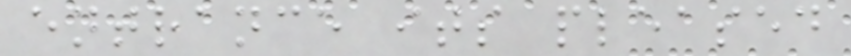entrance its pleased
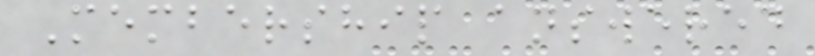Membership answered
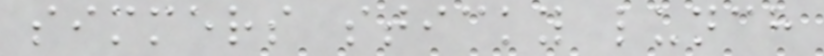simmers sticky lunch
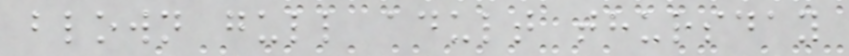blown gull adult thursday
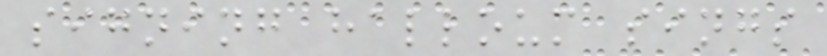signing halloum sings
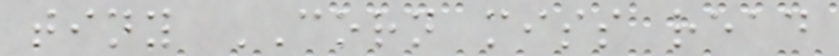tiny CORN miss read
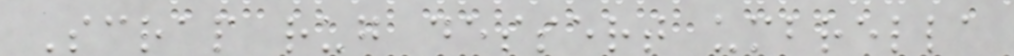Scrap rug dessert umbrella
